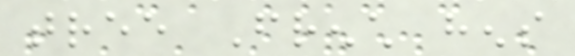tree French hens
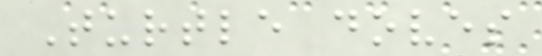Turtle doves
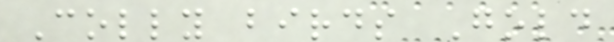Colly birds Gold
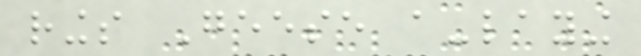rings Geese a-laying
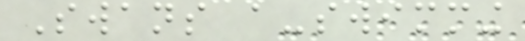Swans a-swimming
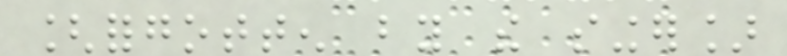[forgotten by the singer]
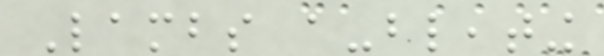Lambs a-bleating
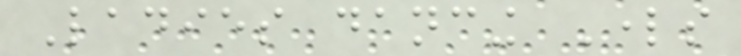Ladies dancing Lords
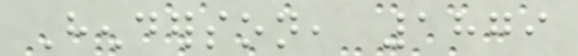Henderson, 1879
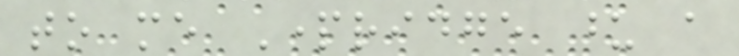to me Partridge upon a
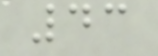43
